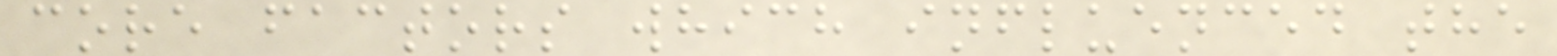core factors which influenced the
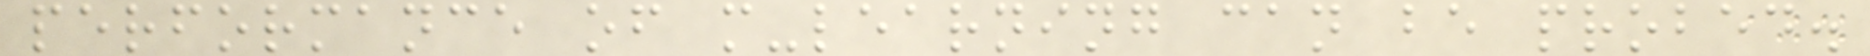performance of m-learning can be probed.
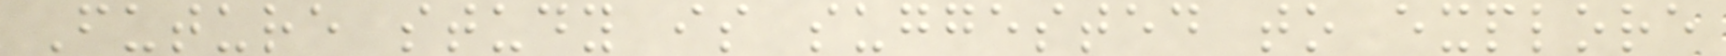Future study is suggested to explore
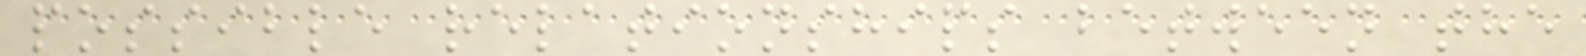possible relationships between the
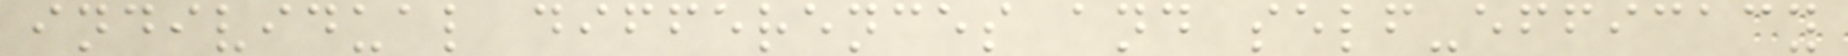individual differences and self-efficacy
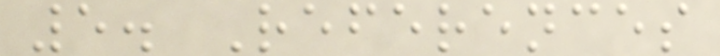5. References
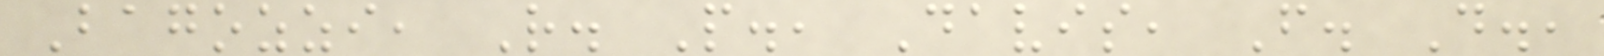Bagozzi, R. P., Davis, F. D.,
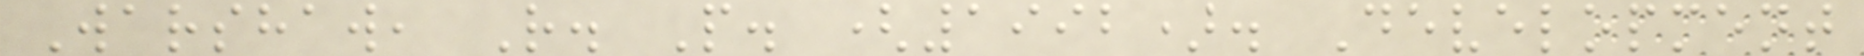Warshaw, R. P. (1992). Development
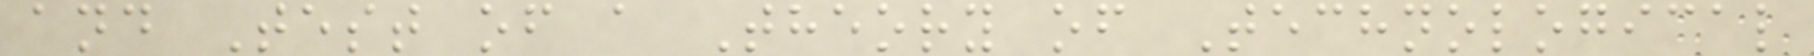and Test of a Theory of Technological
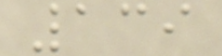139
